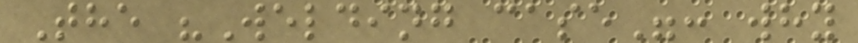The "Welding case": why
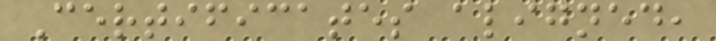Certificates aligned,
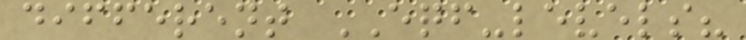different EQF-levels?
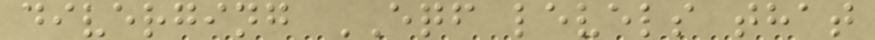diverging EQF levels that
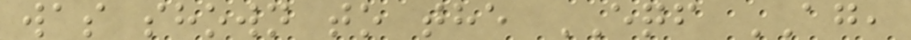was shown to the EQF AG,
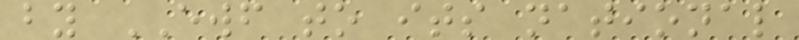by EWF to its national
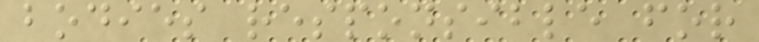bodies responsible for
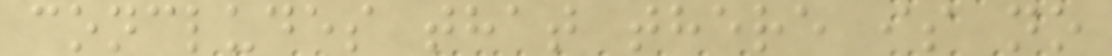concludes that there is no
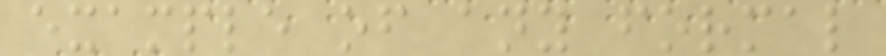example of any formal
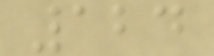124
